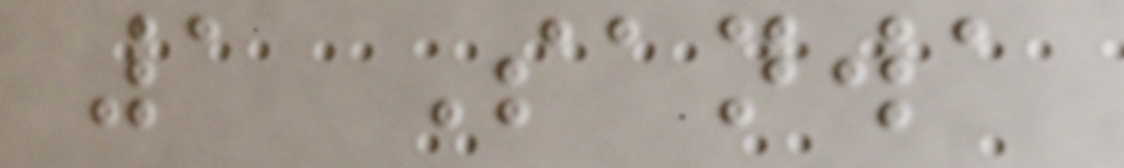1 Sanwa
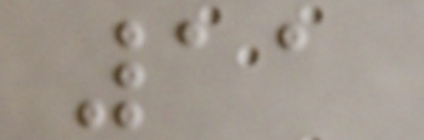11
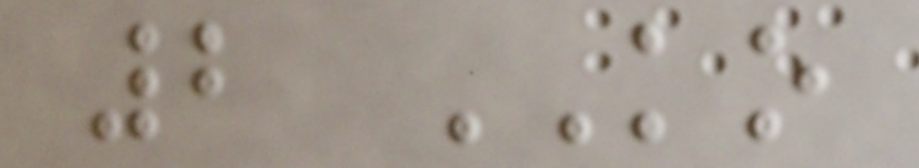2 KO
